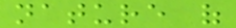nature of
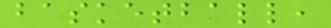basketball,
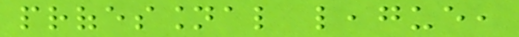professional league,
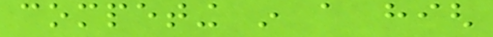competing in a high
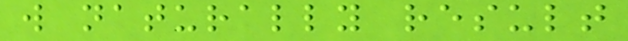will naturally result
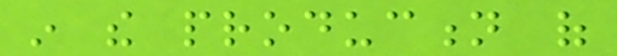in the production of
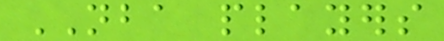NBA players
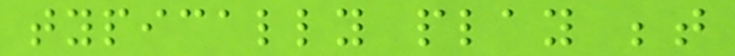typically play between
